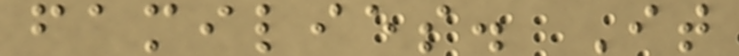families. It
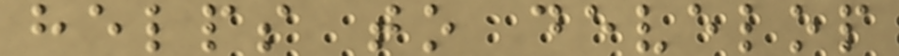helps to develop
